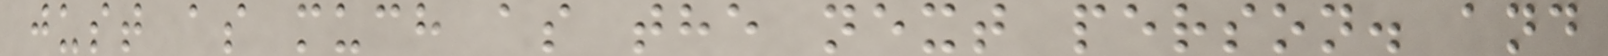just as much as the next person. and
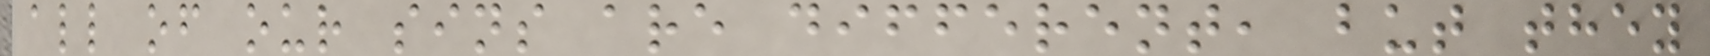all of our sins are different, but they
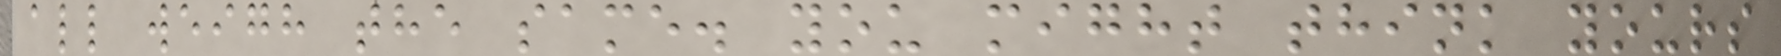all weigh the same. you might think yours
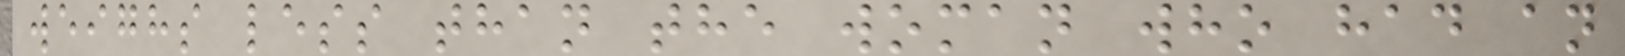weighs less than the woman who had an
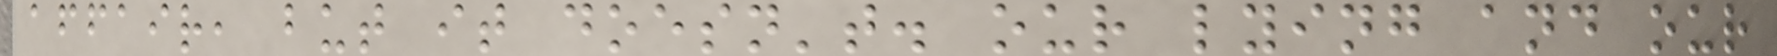affair, but it doesn't. our lying and our
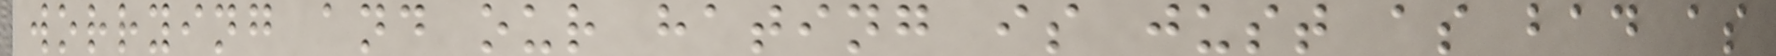worrying and our hating is just as bad as
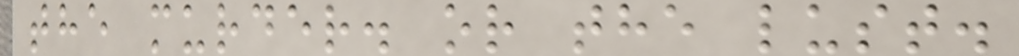the murder. or the lust.
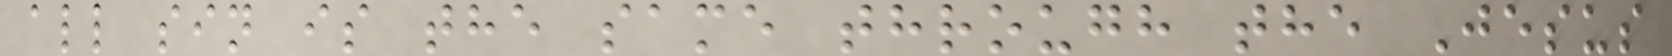all sin is the same through the Jesus
